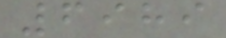6989
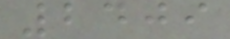2409
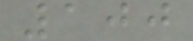100
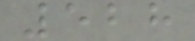528
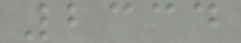2334
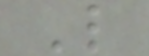L
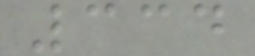334
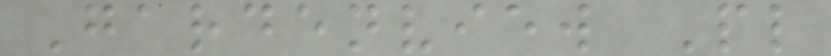Gardenview Pl
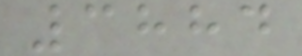3884
